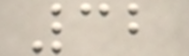32
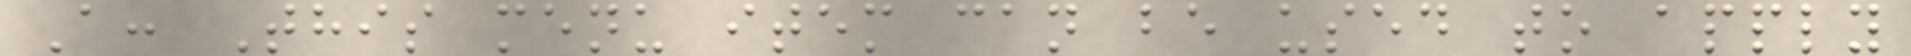A: This menu item can be used to apply
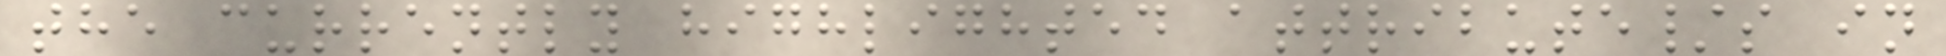the currently highlighted attribute/s in
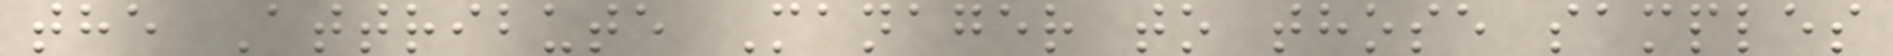the Attribute Manager to those samples
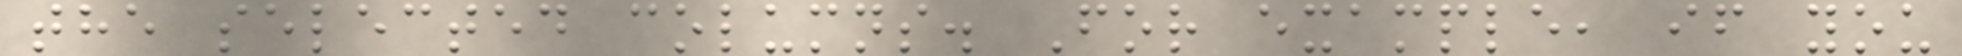the selected columns. For example, if you
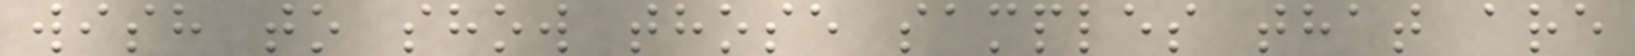wish to show those samples that are
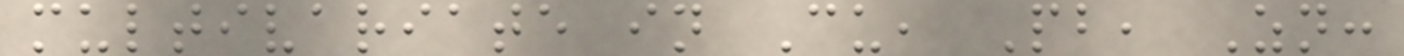multivariate in Cu, Pb, Zn:
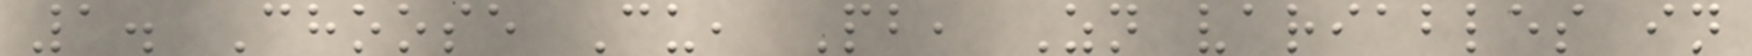1. Choose Cu, Pb, Zn variables in
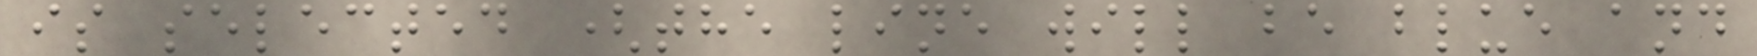is selected (the line will be blue and
